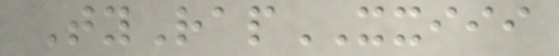TyRapXXIII
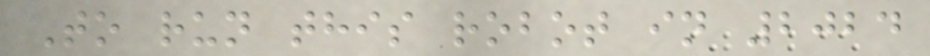To run this robot in 2024
